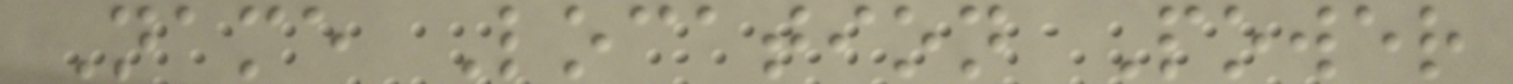Name Location Power
